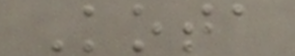Kota
